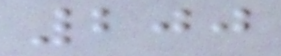200
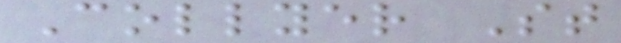Collyer St
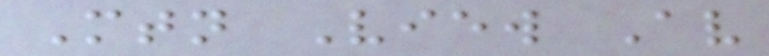Mtn View Av
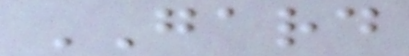GARD
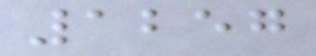1257
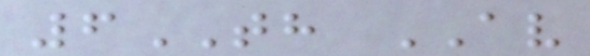6TH AV
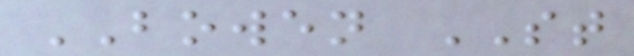BOWEN ST
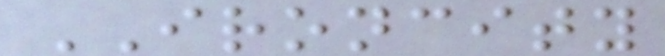IRONCITY
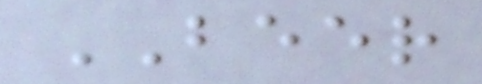BEER
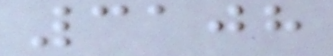3108
